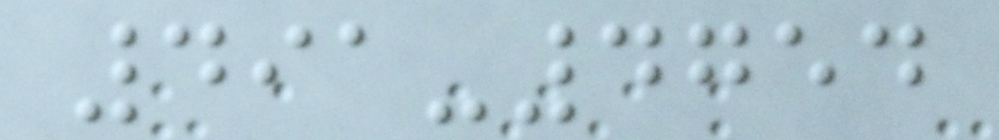491-4754
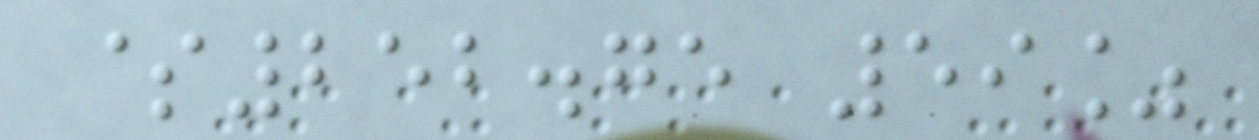$252.75 59%
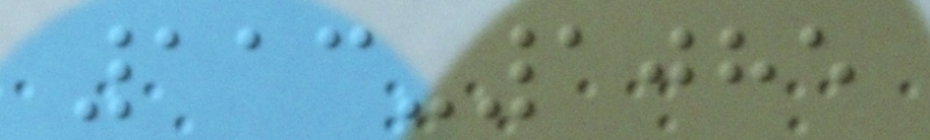113-1085
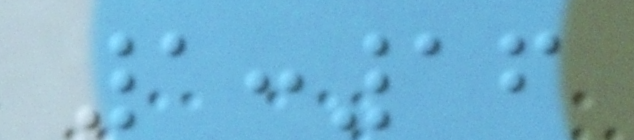1:16
